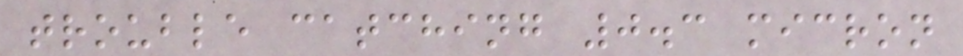trouble catching 0.3 micron
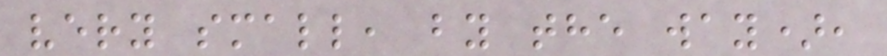very small, by the way),
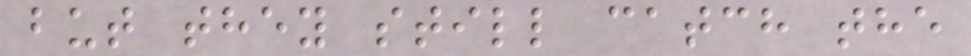but they still catch the
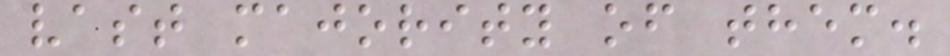vast majority of them.
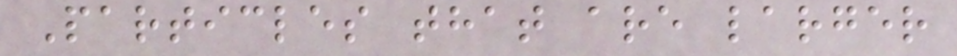Particles that are larger
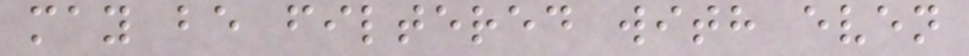may be filtered with even
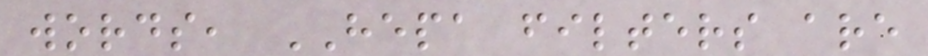words, HEPA filters are
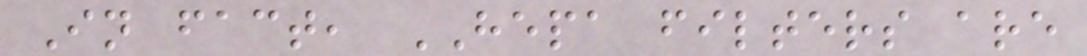In fact, HEPA filters are
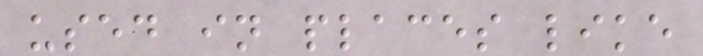used in places like
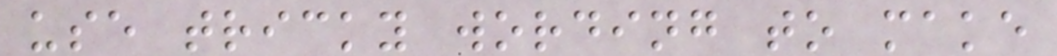use tricky wording to make
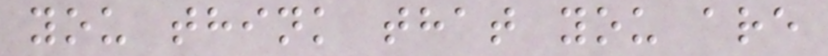you think that you are
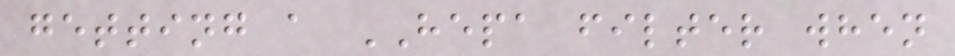getting a HEPA filter when
